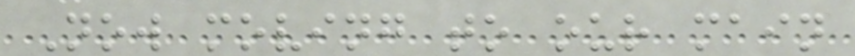Now moving to our main
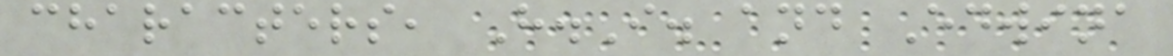characters, H.I. and Edwina
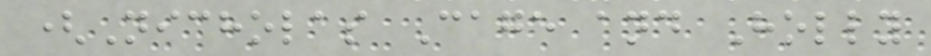(Nicholas Cage and Holly
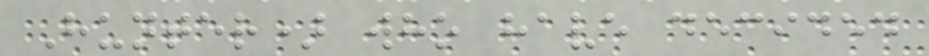Hunter) who have decided
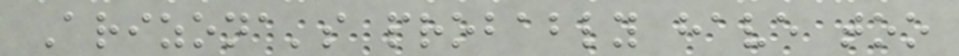Arizona's probably have too
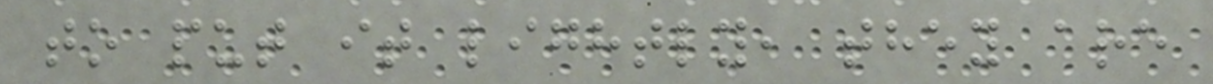to put it lightly, they are
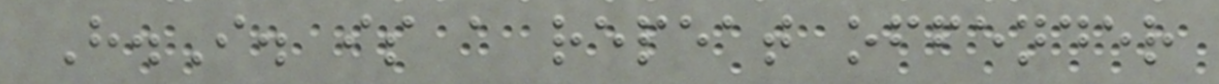H.I. is a repeat offender
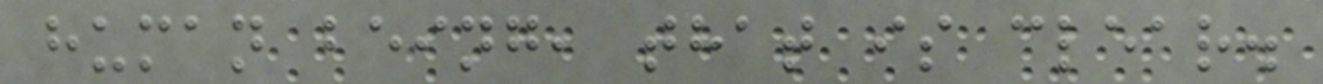human being, that is clear.
